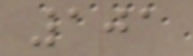101
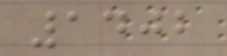1402
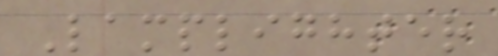Lamplighter
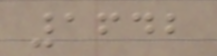1642
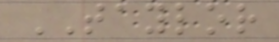TAYLOR
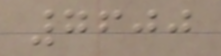7600
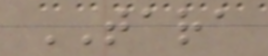TARA
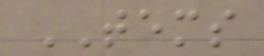TEMS
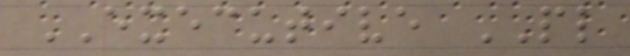EXECUTIVE PL
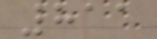811
